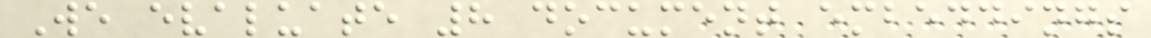We evaluate 8 document embeddings
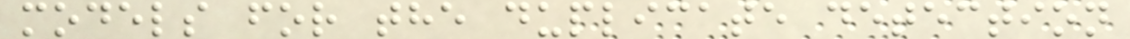models for the duplicate detection
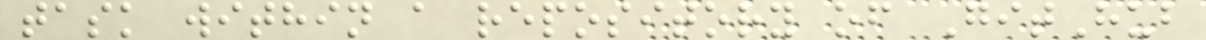task within a repository of GitHub
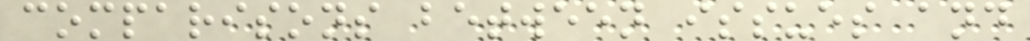comparisons between issues and
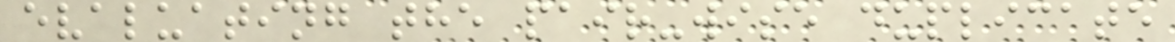evaluating the pair-wise duplicate
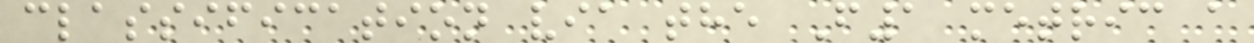classification via the F1 metric a
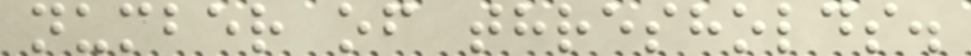number of thresholds.
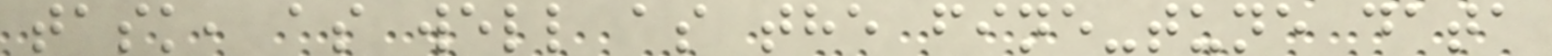task, as well as the fine-tune data
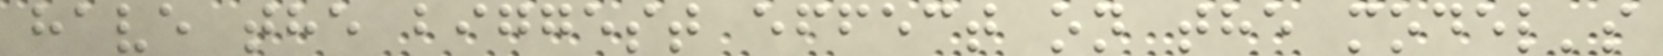have the biggest effect on the model's
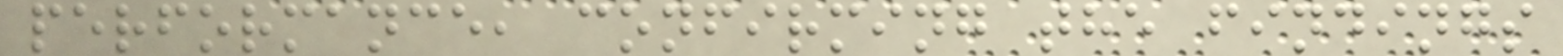performance, confirming the findings
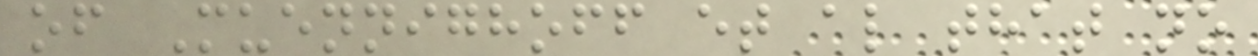of Muennighoff et al that no
